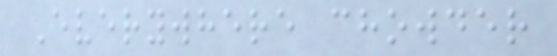Everywhere chowder
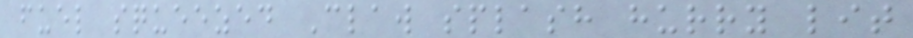fuel squeezed Claw splash hurry lit
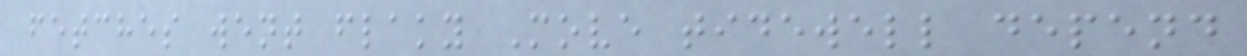fetches went flaky Move tidewell depend
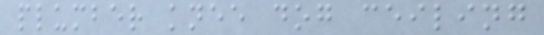plumber knee dog ceiling
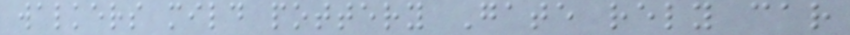walkers mild pottery Gate rely car
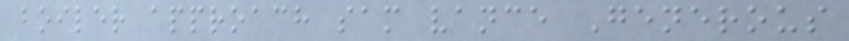boiler approach sam vance Generous
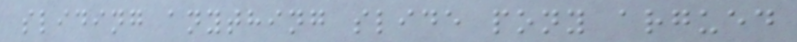sliding anything slide pony argued
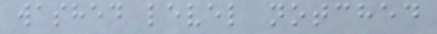washed level notched
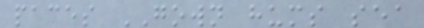paces GOWN hums sea
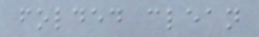folded clean
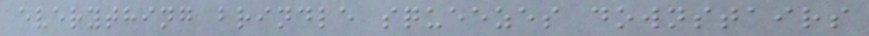everything brindle squeezes downstairs
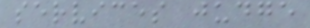services judge
